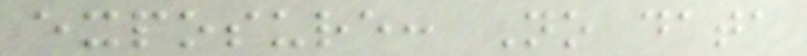exposure: No data
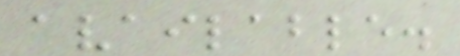available.
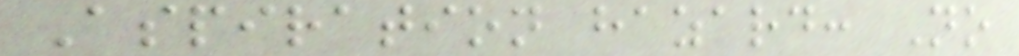Aspiration hazard: No
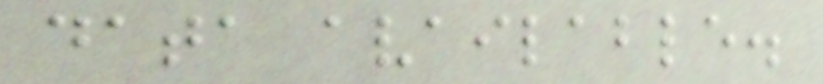data available.
